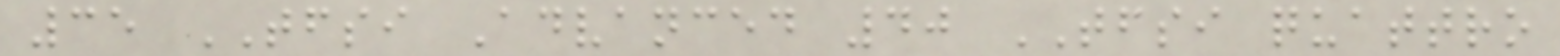35 TFSI Advanced 40 TFSI quattro
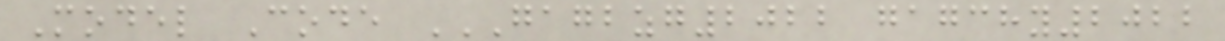Model Code GAGBZG2022 GAGCHY2022
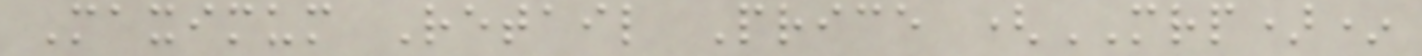Maximum Retail Price (MRP)*
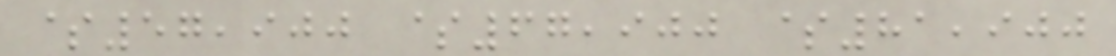$57,900 $67,900 $81,900
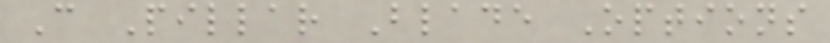C Pillar Blade Options
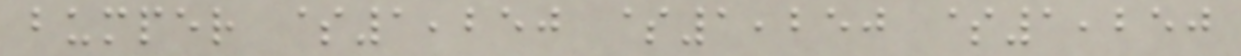bumper $1,250 $1,250 $1,250
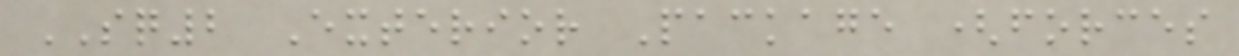SQ2 Exterior Package (forces
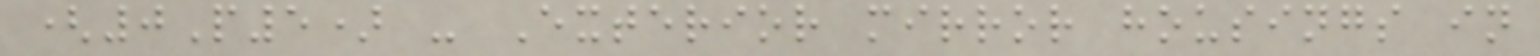(0P5) - Exterior mirror housings in
